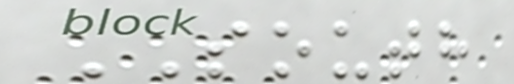SOUTH
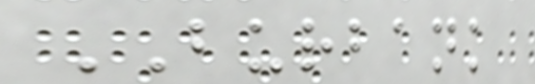BURBANK
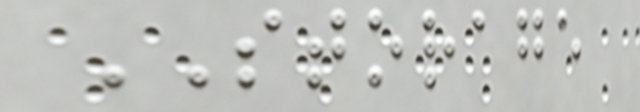STORAGE
